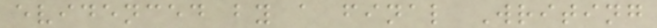evidenced by a final Writing
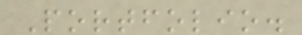Portfolio.
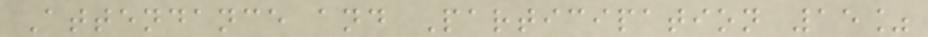Attendance and Participation 15%
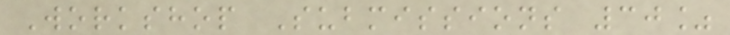Workshop Submissions 30%
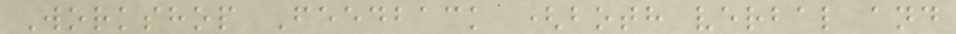Workshop Feedback (both verbal and
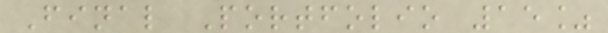Final Portfolio 15%
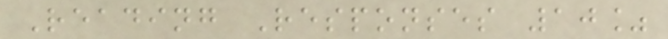Reading Responses 10%
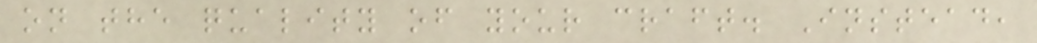on the quality of your craft. Instead,
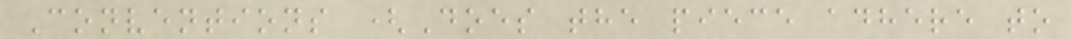Conventions (Does the piece adhere to
